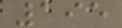195
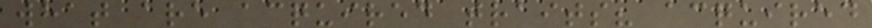what are acquired traits? acquired
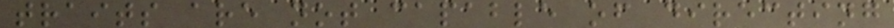traits are not capable of directing
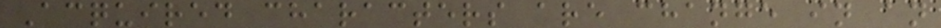Acquired characters are change in an
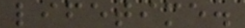lifetime.
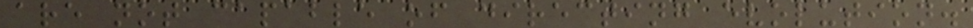are not capable of directing evolution.
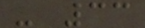- 33
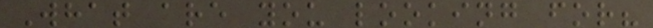What are you looking for?
